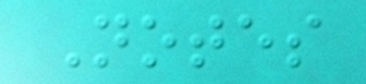Notes
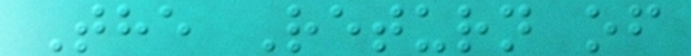The Return of
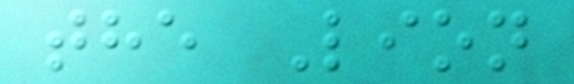the Lion
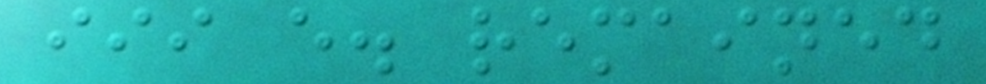iii e. remained
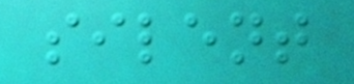silent
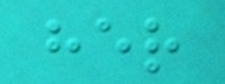her
